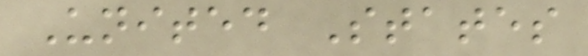United States
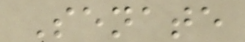Senate
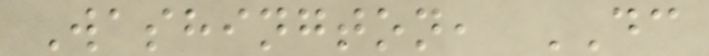Washington, DC
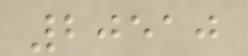20510
